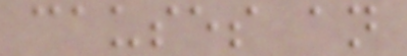causes an
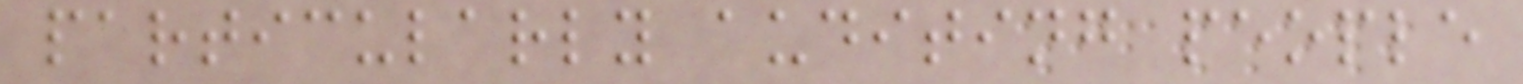particularly auditing people
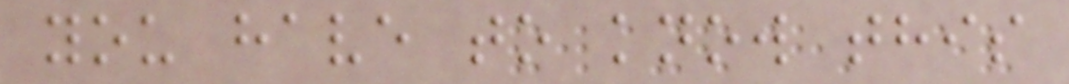you have to know this
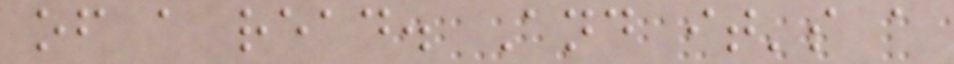of a read. And it's a
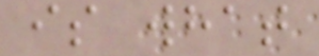is what
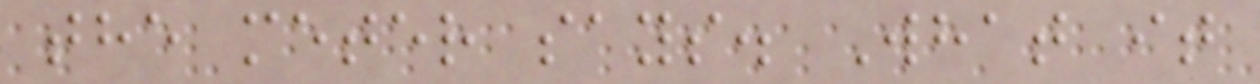the meter says. What it
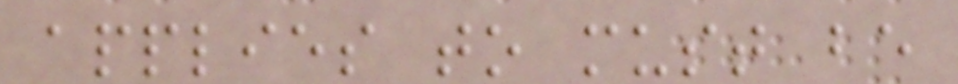applies to must be
